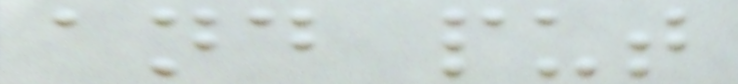and put
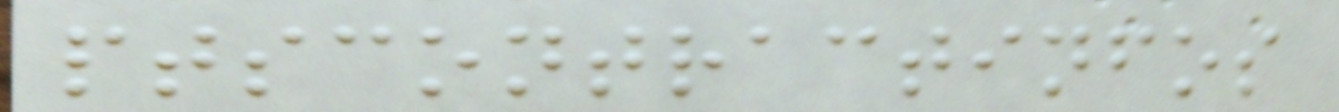ptscontractinfos
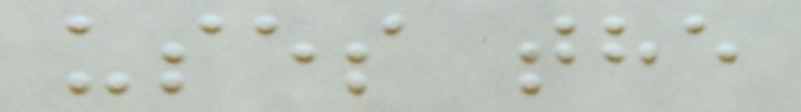uses the
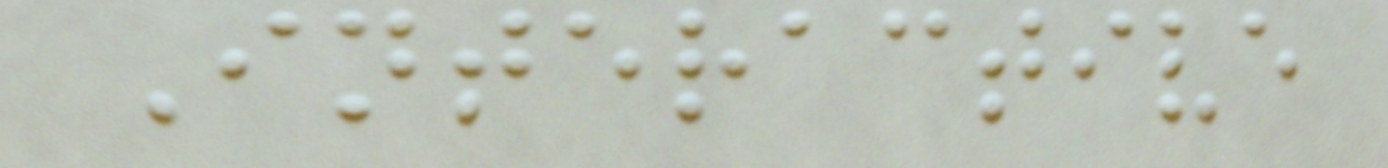Interactive
